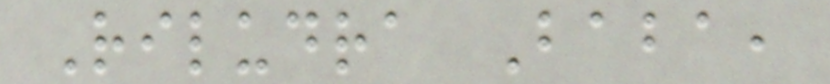Riludra Baba,
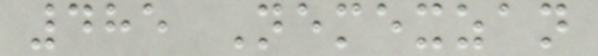485 Nemexzan
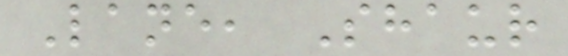Lane, Shaur
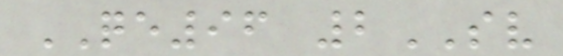QE96 2SV
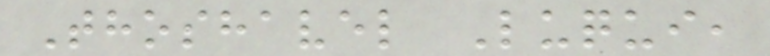Thoshavel Luqui,
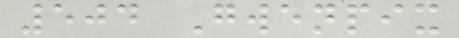504 Gwenpix
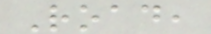Road,
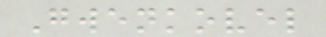Gwenkovel
